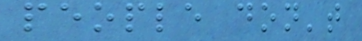people don't
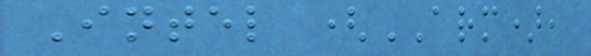Intel (ARM),
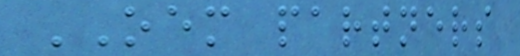OEM partners
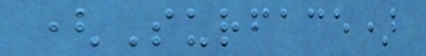(Surface)
